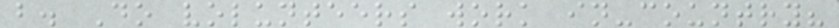b. Do volunteers work in-country?
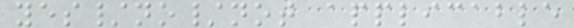yes/no/not applicable
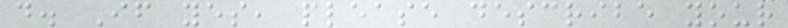d. If yes, please describe your
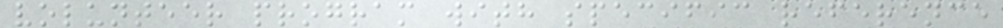volunteer program with specific reference
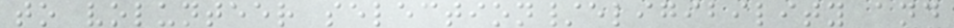to volunteer selection/eligibility and
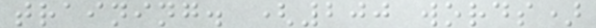training. (200 words)
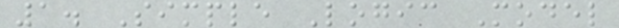1. Simple Logic Model
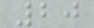20
